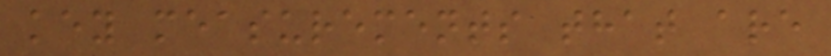key measurements that are
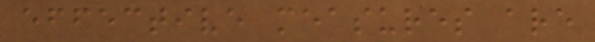effective measures are
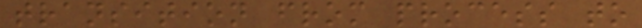transition from process to
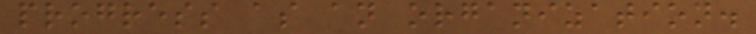progress as an organization.
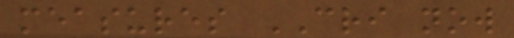measures CRI now
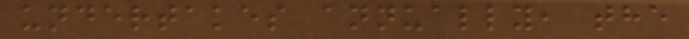undertakes annually, the
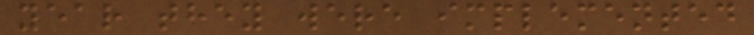year they were implemented
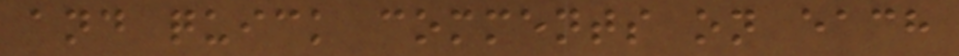and quick comments on each
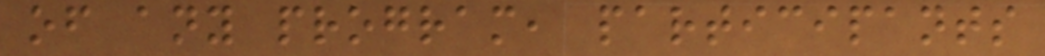of any program, participants
